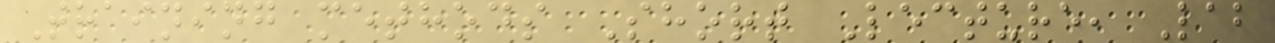Training methods Short Lecture, Lab
